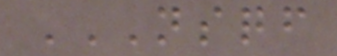NSQF
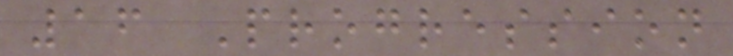16 Progression
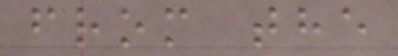from the
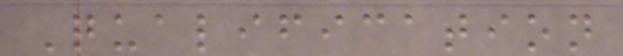Qualification
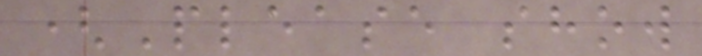(Please show
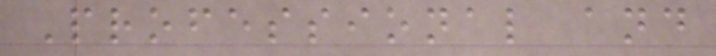Professional and
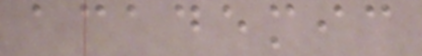academic
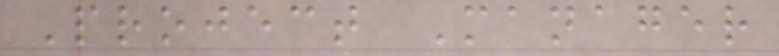Project Manager
